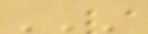'''
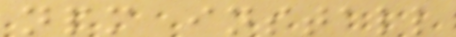npm install
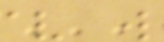'''
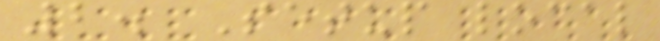2. Setup local
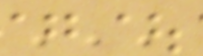'''
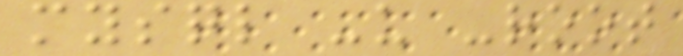mysql -u -root
